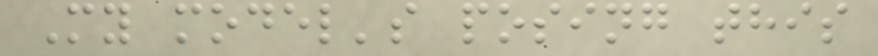My model's posing this
